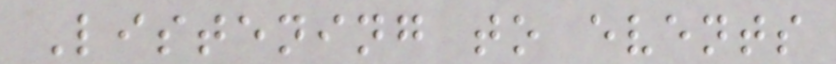Listening to events
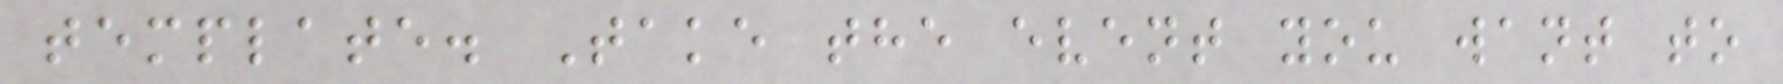template. Take the event you want to
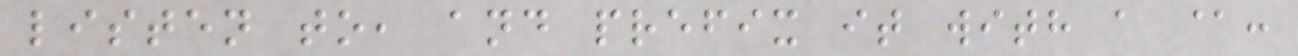listen to, and prefix it with a @:
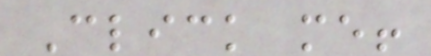Click me!
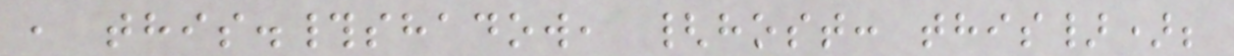, this.#shadow, {host: this});
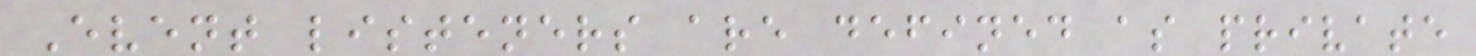Event listeners are defined as private
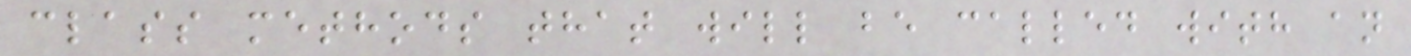class methods that will be called with an
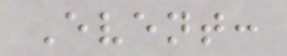Event:
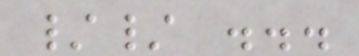// ...
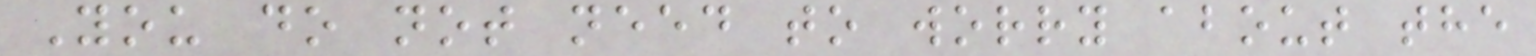You do not need to worry about the
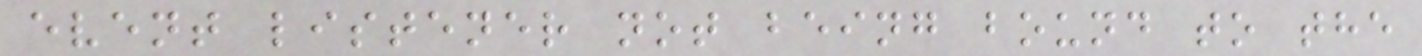event listener not being bound to the
